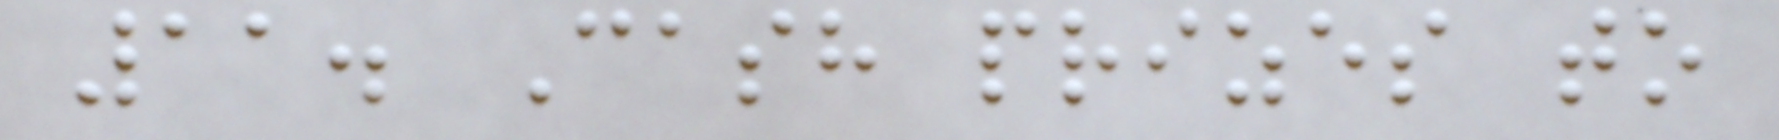11. Cash prizes to
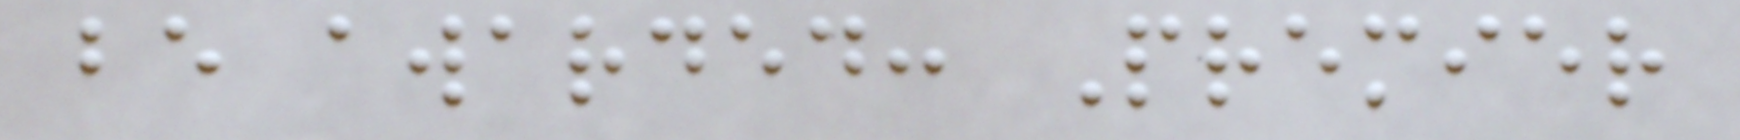be awarded: Premier
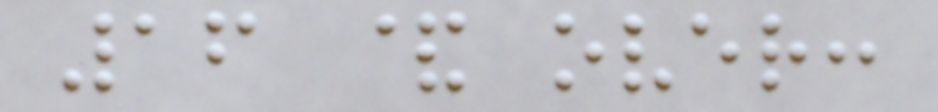16 & over:
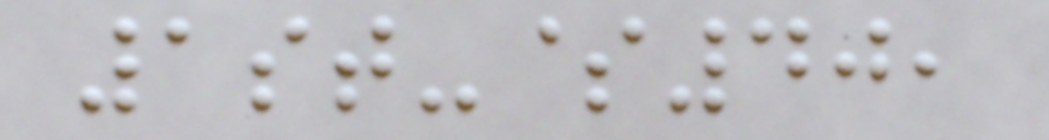1st-$40,
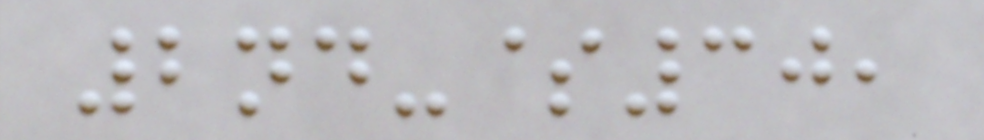2nd-$30,
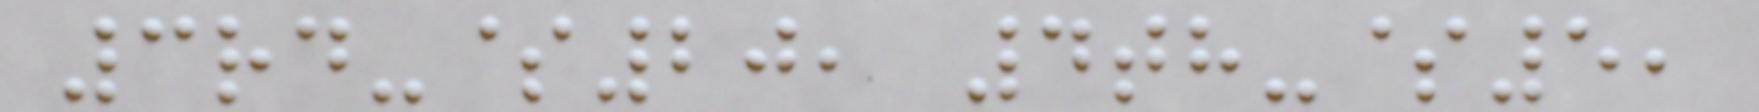3rd-$20, 4th-$5,
